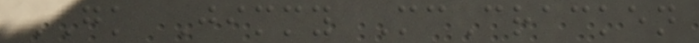GK Jimmy McCracken
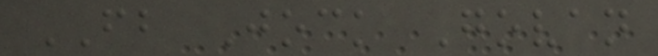FB Jock Govan
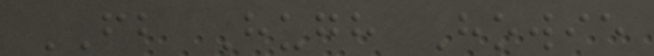FB Hugh Howie
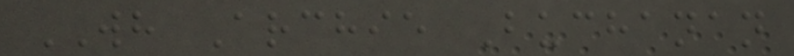WH Archie Buchanan
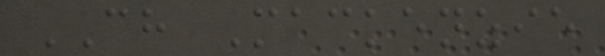CH Mackenzie
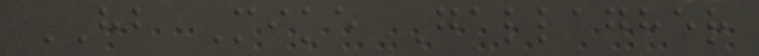HB Mike Gallagher
